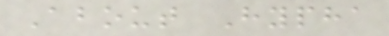About Hypha
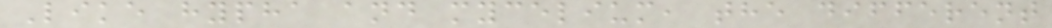Like hypha and mycelium, the different
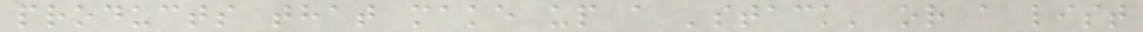products that make up a 'stack' or a list
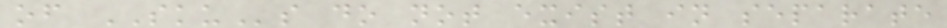of SKUs do not exist in separate
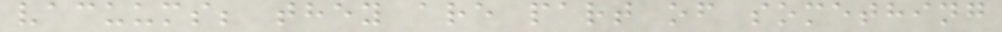vacuums; they are part of something
